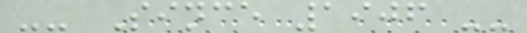-- Since 1906 --
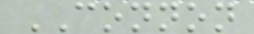CONNON
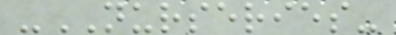-NURSERIES-
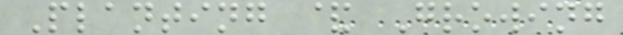Planting & Growing
